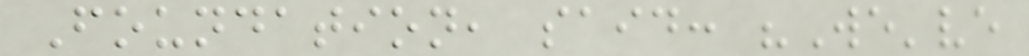Foundation, said: "We've
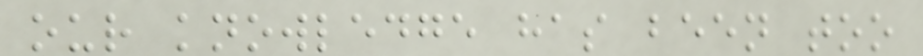our knowledge has been too
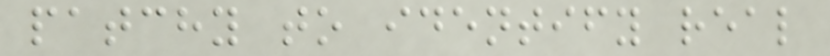patchy to identify real
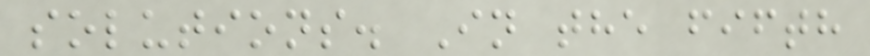solutions. In the fifth
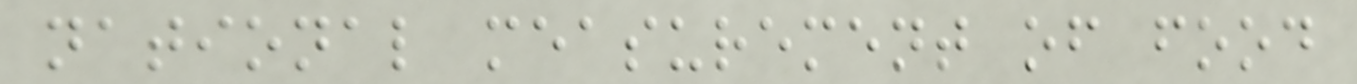national measurement of food
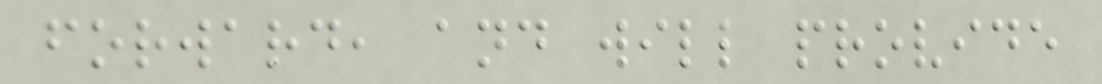forward, and will provide
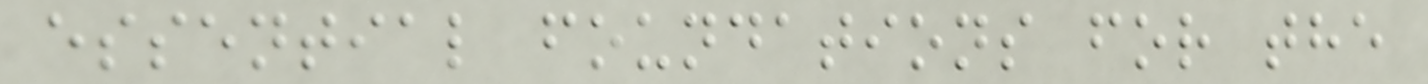essential foundations for the
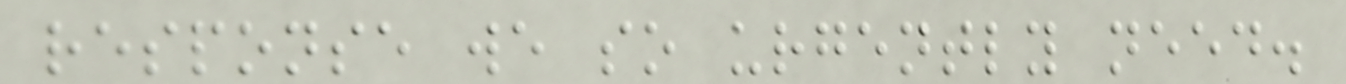response we so urgently need.
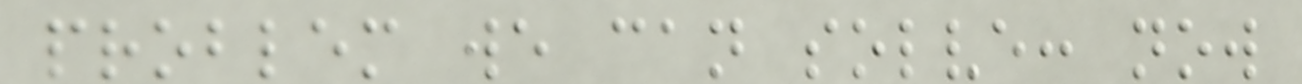problem we can solve: now
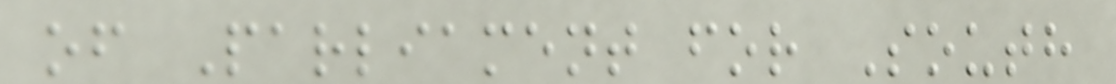of Parliament for South
